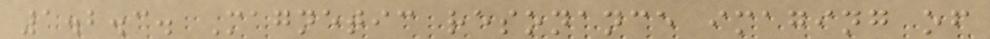1.2.3. Magnetic resonance imaging of
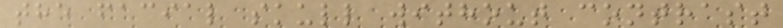the facial skull without contrast
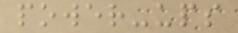power-ups
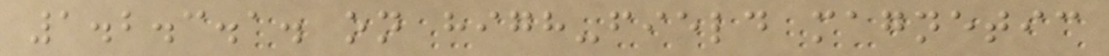1.2.3.1. on high-field magnetic
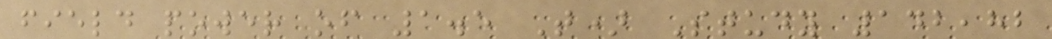field power of 1.5 T) Study 142,82
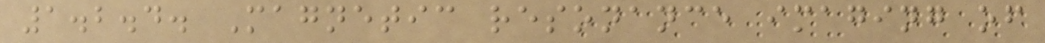1.2.4. Magnetic resonance imaging of
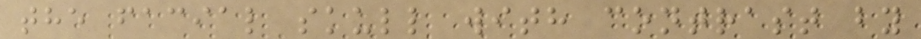the facial skull with contrast by
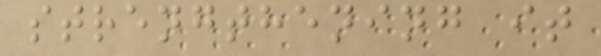strengthening it
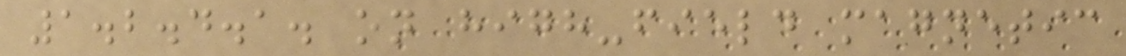1.2.4.1. on high-field magnetic
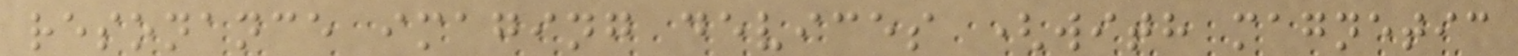resonance imaging devices (with magnetic
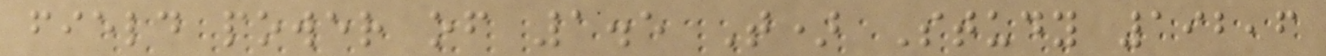field power of 1.5 T) Study 192,6
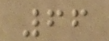66
